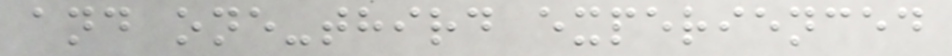and one-third experienced
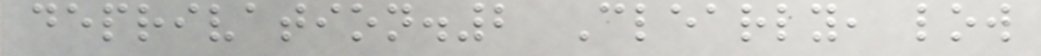deprivation.2 Clearly, low
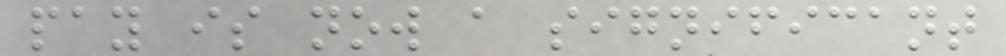pay is now a significant
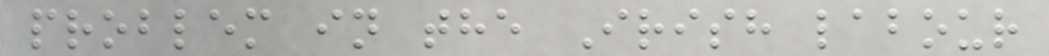problem in the Irish labour
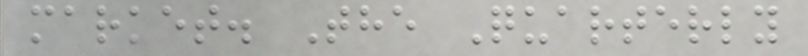market. The Quarterly
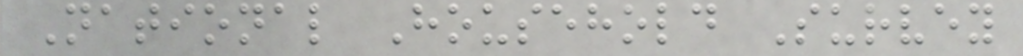National Household Survey
